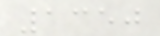1350
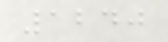1240
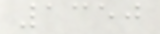1350
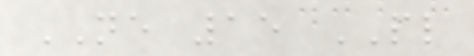NE 15 PL
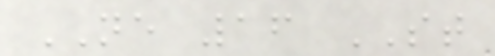NE 16 ST
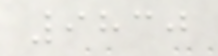9830
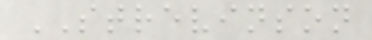STREVINSON
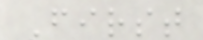First
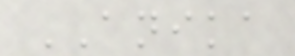ANIKA
